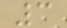3
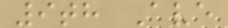9th Ave
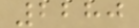2280
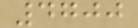4700
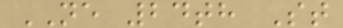NE 24th St
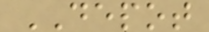DEPOT
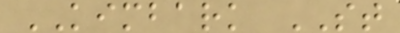KIMBARK ST
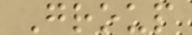Group
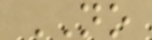NO
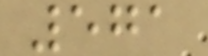571
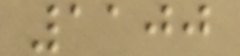1100
